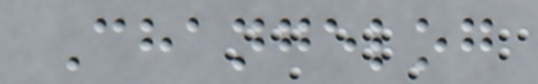Changelog
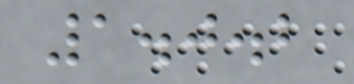1.0.2
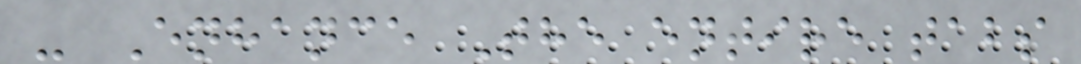- Enhance The entire tabs
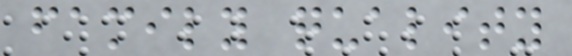family quality
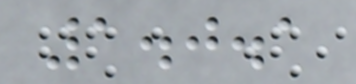1.0.1
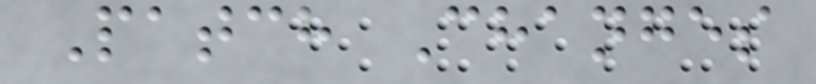Patch Changes
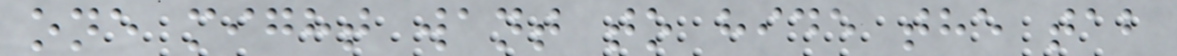one might want to hide the tab
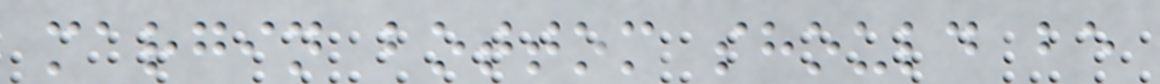margin bottom should be
